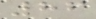86
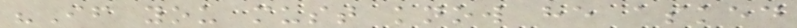"If you must know he asked
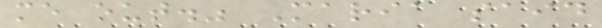me out." Maria said
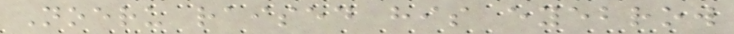Noeru raised his eyebrow
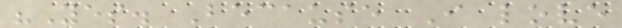"Yes. Because I love
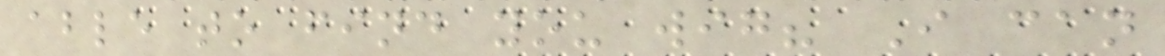able to find you wig? I can
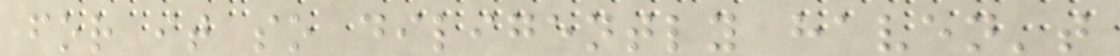for it so diligently haven't
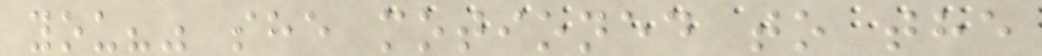you?" she motioned to the
